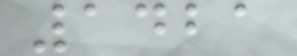1421
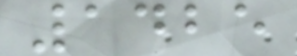1425
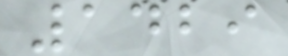1429
